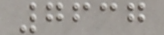7637
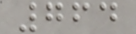764
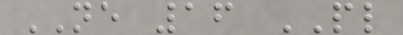NE 16 PL
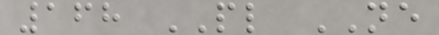168 PL NE
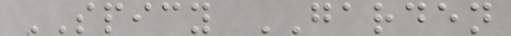SPICY GARDEN
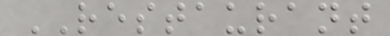RESTAURANT
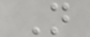N
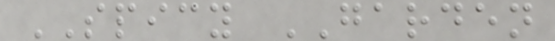SPICY GARDEN
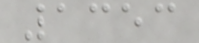1353
